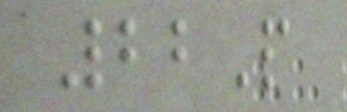22P
